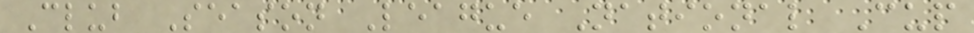Club Season League National Cup
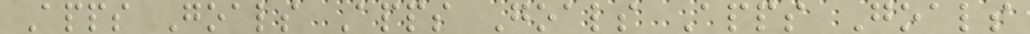Apps Goals Apps Goals Apps Goals
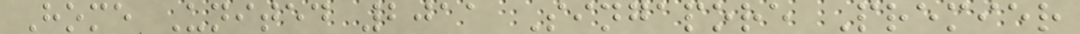Home United 2011 Singapore Premier
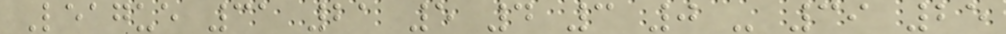League 31 21 5 4 3 0 - 39 25
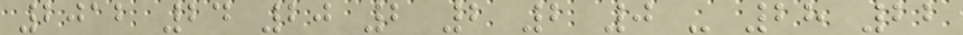2012 24 20 2 2 2 0 - 28 22
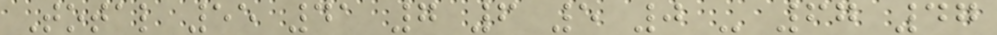Total 55 41 7 6 5 0 - 67 47
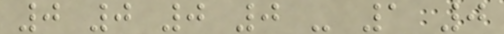0 0 0 0 - 1 0
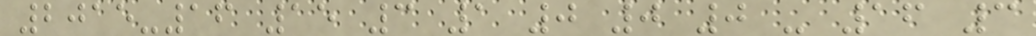2015-16 15 3 1 0 0 0 - 16 3
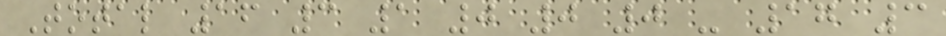Total 16 3 1 0 0 0 - 17 3
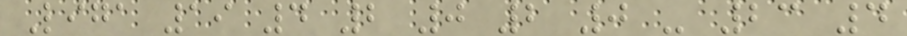Liga 19 4 2 0 2 0 - 23 4
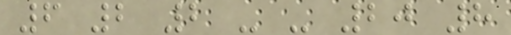6 2 2 - - 20 8
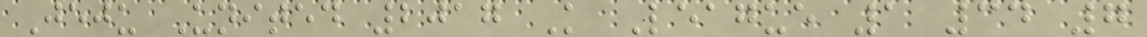Jeju United 2017 K League 1 34 7
